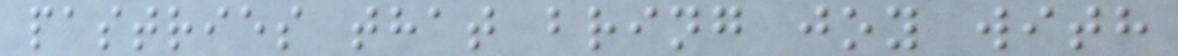pastries that bring joy with
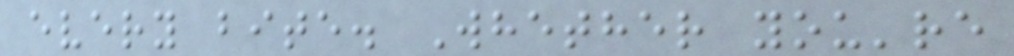every bite. Whether you're
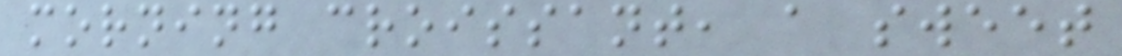morning croissant, a sweet
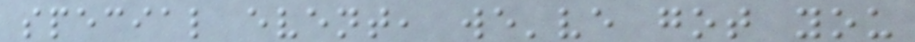special event, we've got you
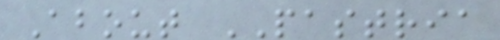About PASTRIA
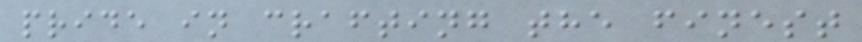pride in crafting the finest
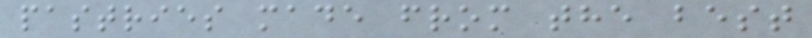pastries made from the best
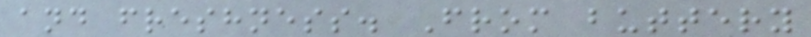and freshness. From buttery
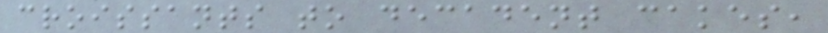croissants to decadent cakes,
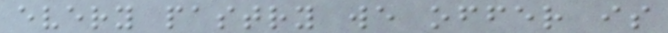every pastry we offer is
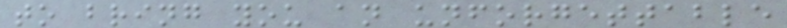to bring you an unforgettable
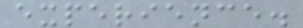experience.
